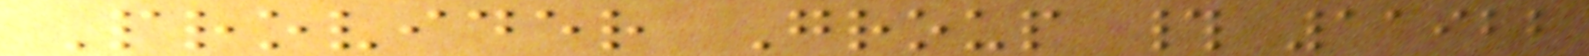Provider Group # 11922
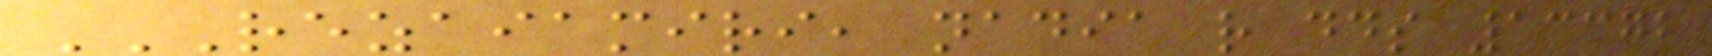REZAIAMIRI, NADIA R DDS 13372
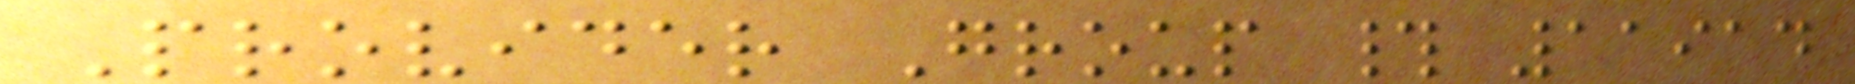Provider Group # 11914
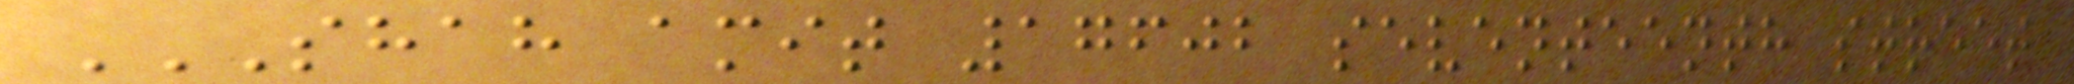SHAH AMIT 17602 SEVENTEENTH STREET
